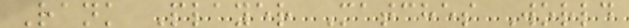Rank Player Matches World
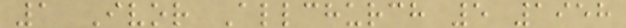1 Ivor Allchurch 5 1958
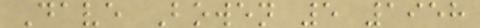Dave Bowen 5 1958
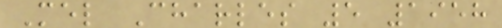Mel Charles 5 1958
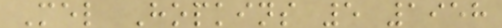Mel Hopkins 5 1958
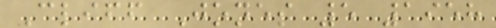Cliff Jones 5 1958
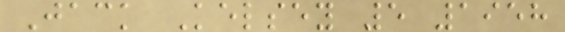Jack Kelsey 5 1958
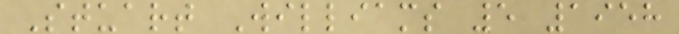Stuart Williams 5 1958
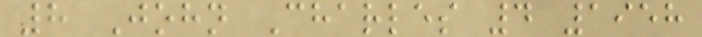8 John Charles 4 1958
